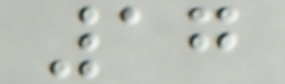17
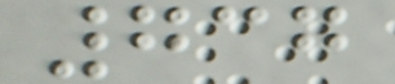737
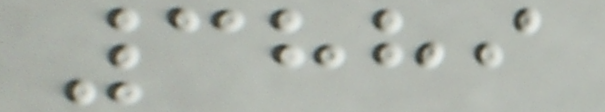3889
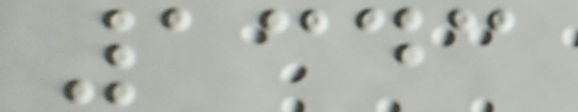1343
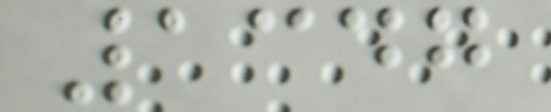1347
